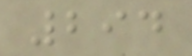294
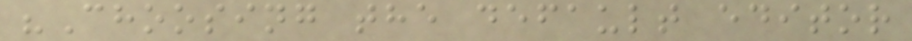"Choosing the default editor
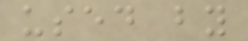used by
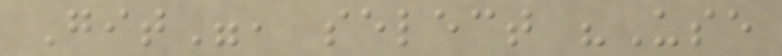Git", select "Use
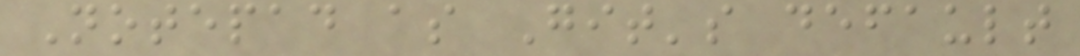Notepad as Git's default
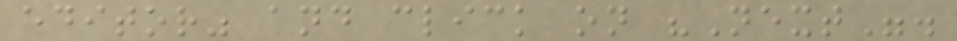editor" and click on "Next".
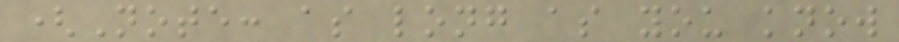(Note: as long as you know
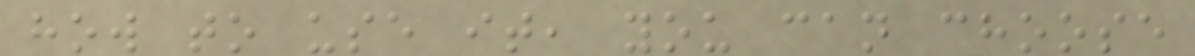how to use it, you can choose
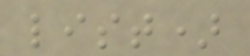list)
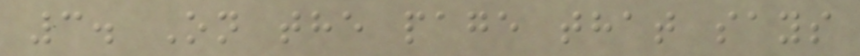3. On the page that says
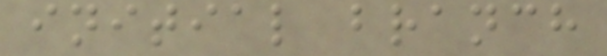initial branch
